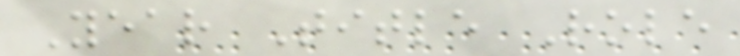Year Title Role
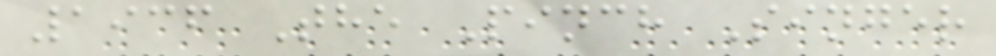1936 The Pinch Singer
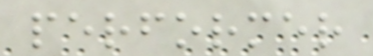performer
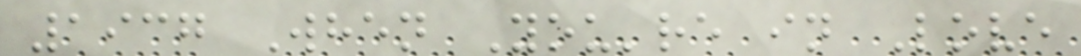1937 When You're in Love
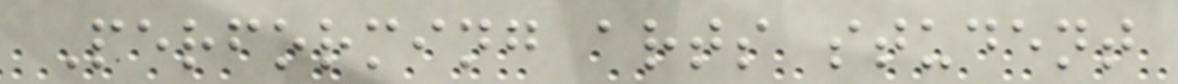Performing arts student
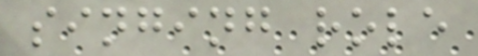singing role
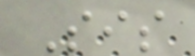Sis
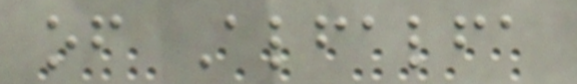of Alfalfa
